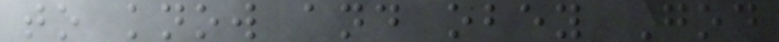to know and obey God
